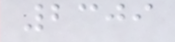2309
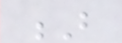B
